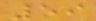59
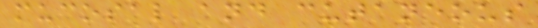mucosal and cutaneous
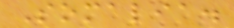Somalia.
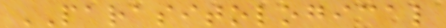PARASITOLOGICAL
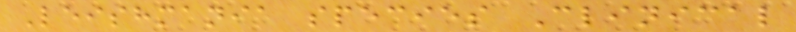Leishmania species Clinical
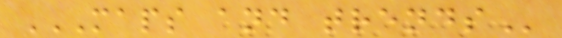MAPS AND TRENDS
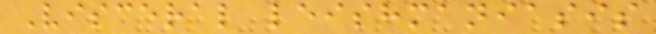Visceral leishmaniasis
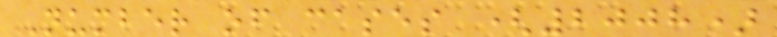Number of cases (2008)
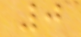0
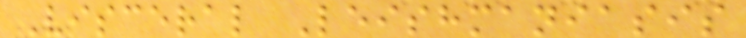Visceral Leishmaniasis
